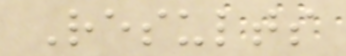Results
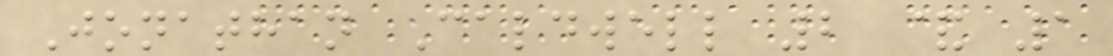Jonathan Caldwell 2 & 1
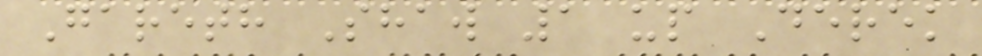Gareth Shaw 1 up Derek
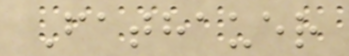Fathauer
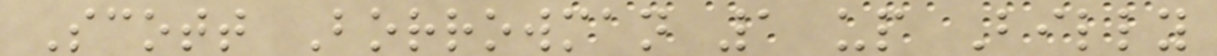Scott Borrowman 1 up Billy
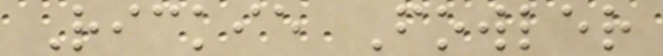Rickie Fowler
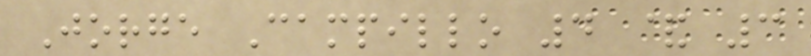Jorge Campillo 4 & 3
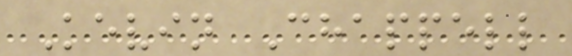Kevin Chappell
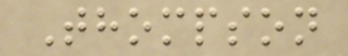Thompson
